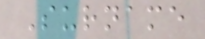Surname
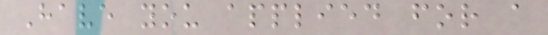Have you applied for a
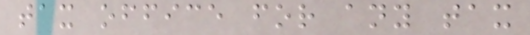tax office for any tax
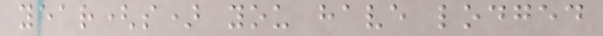year(s) you have lodged
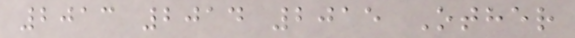2013 2014 2015 Other
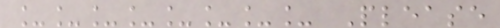________ Please
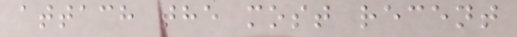attach the most recent
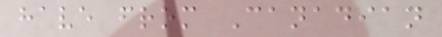have from Canadian
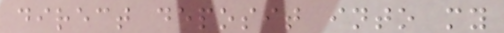direct deposit into my
